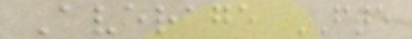Average FTE
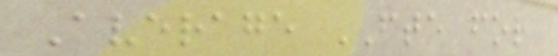Average FTE for
